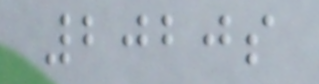2020s
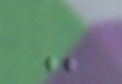-
